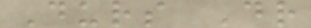Durs Dr
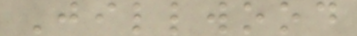Jillwood
